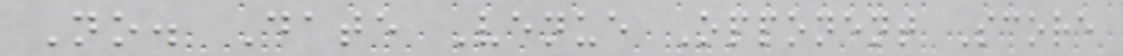No. Date Venue Opponent Score
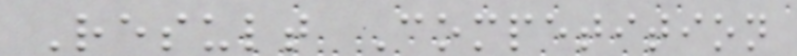Result Competition
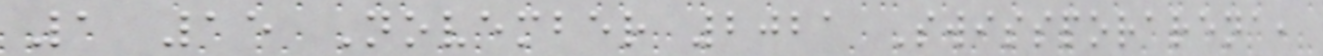1 15 November 2021 Swissporarena,
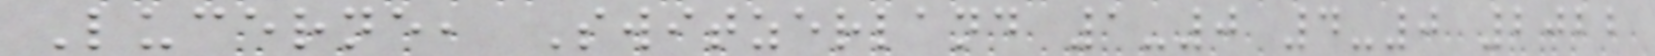Lucerne, Switzerland 1-0 4-0 2022
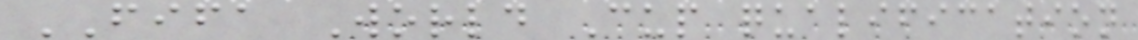FIFA World Cup qualification
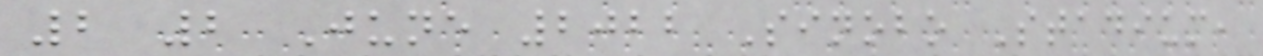2 2 June 2022 Sinobo Stadium,
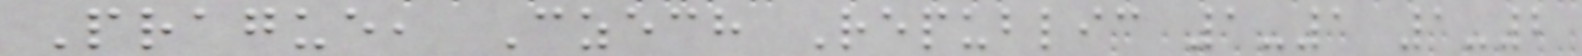Prague, Czech Republic 1-1 1-2
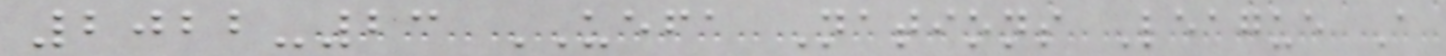2022-23 UEFA Nations League A
